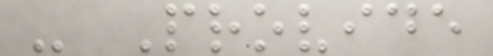- Provide
